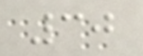30
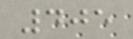405
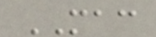MAC
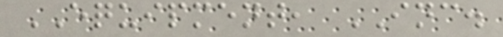EQUIPMENT, INC.
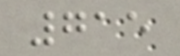715
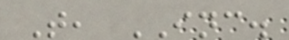T, INC.
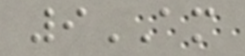9AM
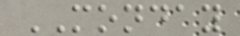MONDAY
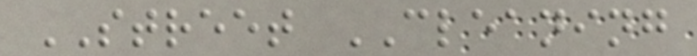STREET CLEANING
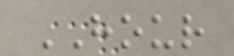HOUR
